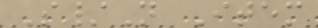S/N Item
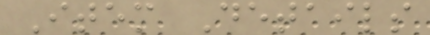Item Details
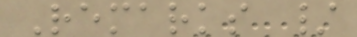Remarks /
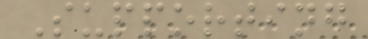Supporting
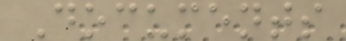Documents
